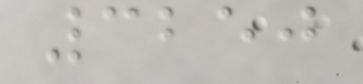3250
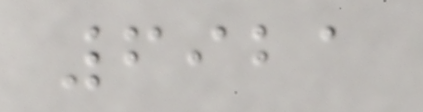6921
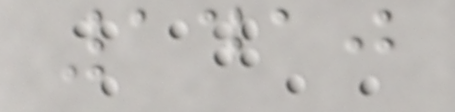1410
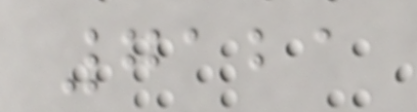7121
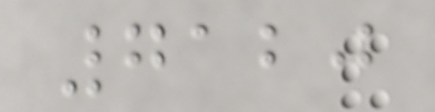7120
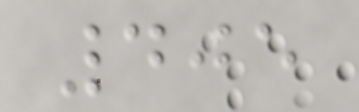405
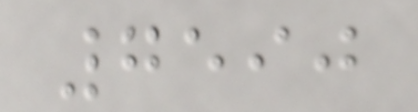7590
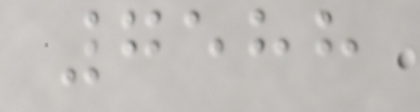7588
